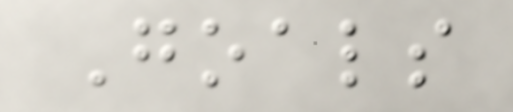Goals
